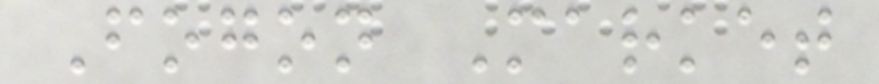Fogon Market
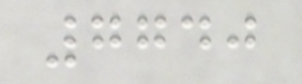7740
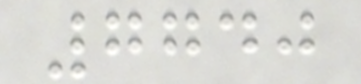7740
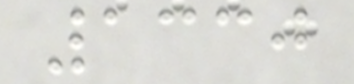1330
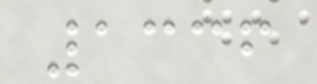1336
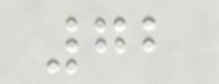72
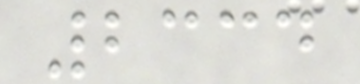2334
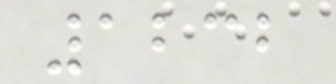1232
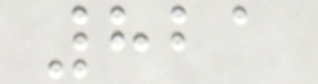821
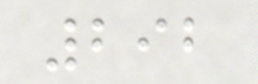292
